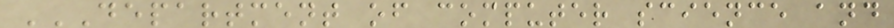DEPARTMENT OF COMPUTER SCIENCE AND
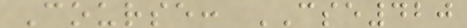Course: CSE420
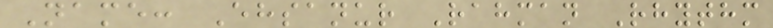Name: Ehsanur Rahman Rhythm
